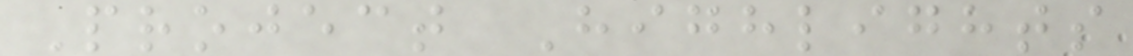Project Highlights
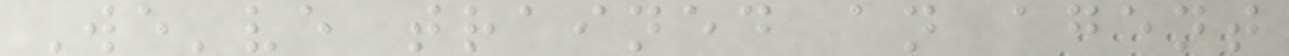We've trained an agent
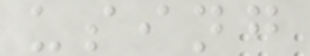using
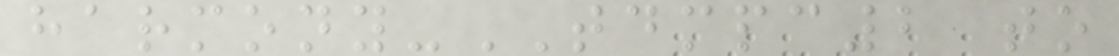harmony-TDMPC2 to
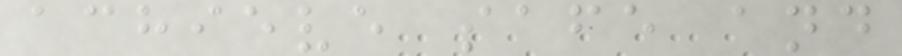achieve safe and
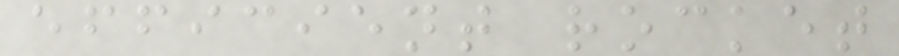efficient rocket
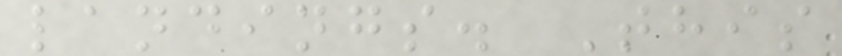landings. This
